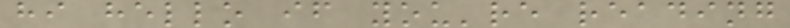hi hello if you're reading
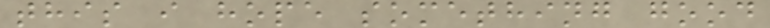this i hope something good
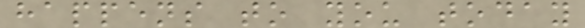happens to you today
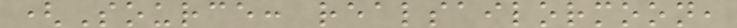(Source: realsailormoon,
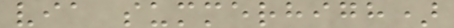via summerhigh)
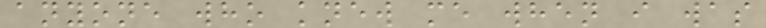anyone who knew me when i was
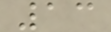13
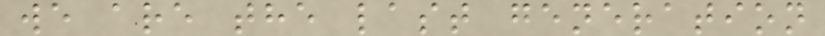we are the last generation
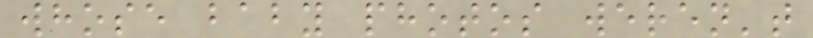whose baby photos weren't
